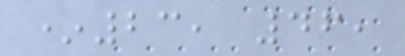*23, 46,
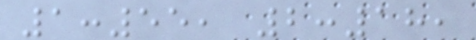1:55, 2:18,
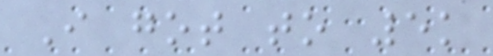I got to 5k
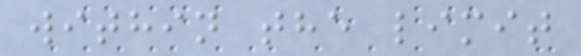within the limit
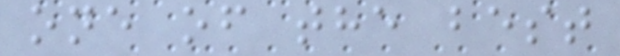one of the best
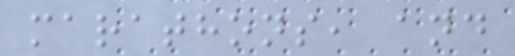marathons, and
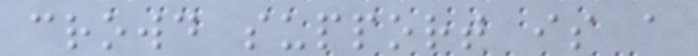crowd support is a
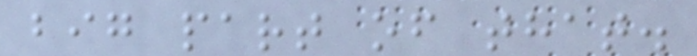big part of that.
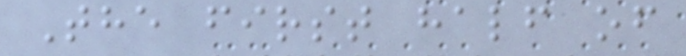The first half of
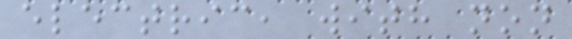electric, with non
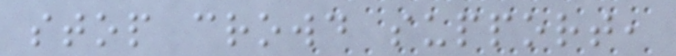stop crowd support,
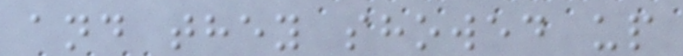and they showed up
